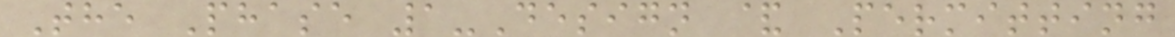The Phase 1-Design & Permitting
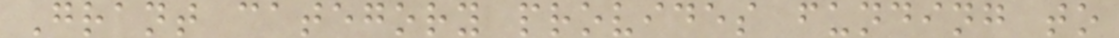Grant category provides funding to
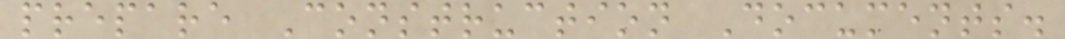prepare Construction Documents.
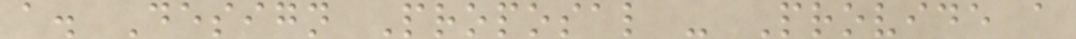a. Design Proposal - Provide a
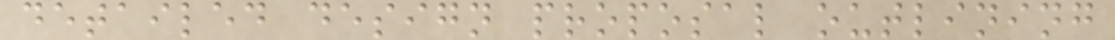detailed design proposal outlining
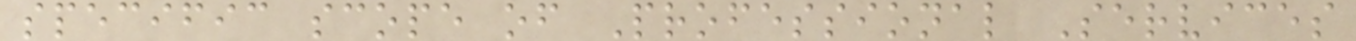specific scope of Professional Services
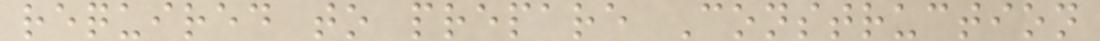required to prepare Construction
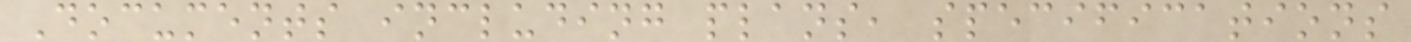Documents including plans, specifications
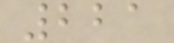221
